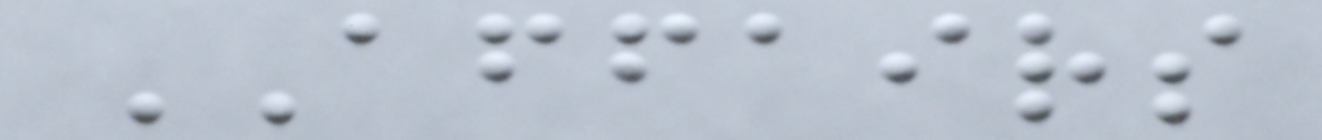AFFAIRS
